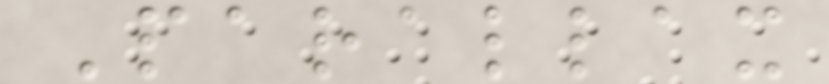Parallax
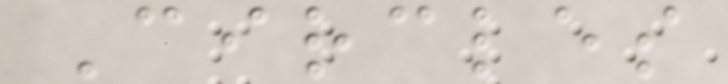Circles
